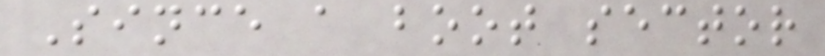Since a boot sector
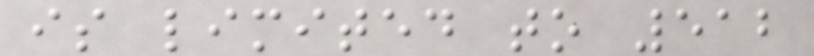is limited to 512
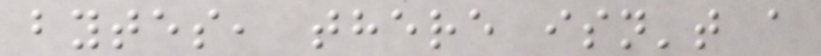bytes, there isn't a
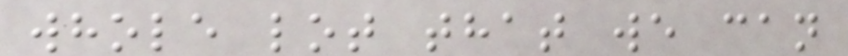whole lot that we can
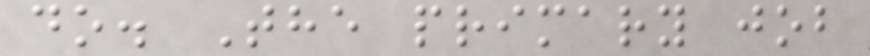do. The primary job
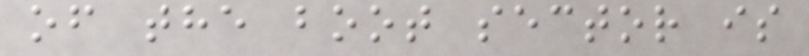of the boot sector is
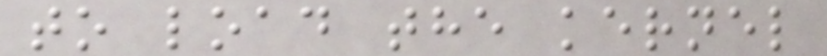to load the kernel
